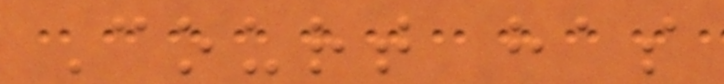Court has
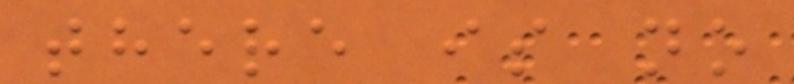there is no
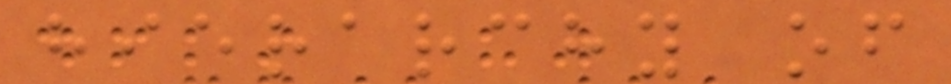hierarchy of
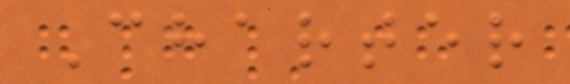Charter
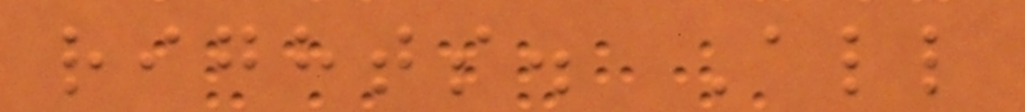rights. All
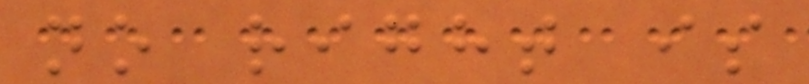no right is
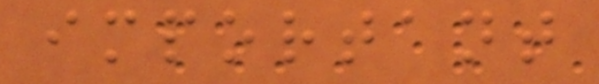important
